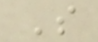S
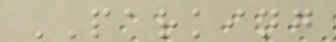PARKING
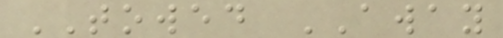TOWED AWAY
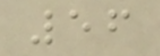56
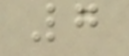7
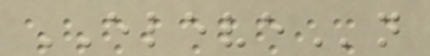ELEVEn
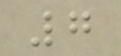7
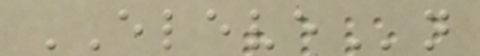ELEVEn
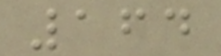164
